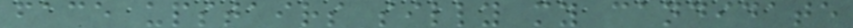face upstairs silly my candidate
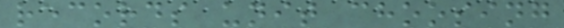records unit choosing
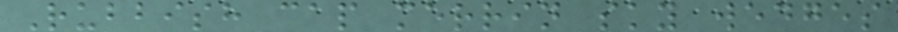Rubbish cap merrin sky wedges
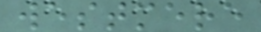westmere
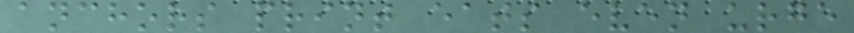anchors print eats even urge
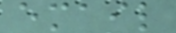email
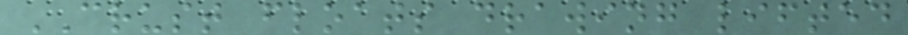CRUST floats drawing lifted
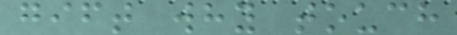gift why touch
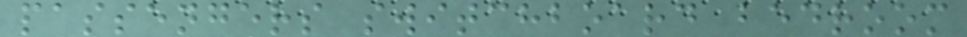passengers switchboard bedroom
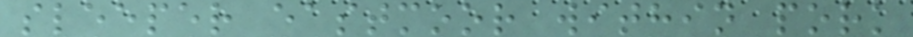sleeper eastmoor within pork
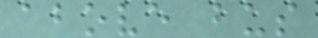above bus
